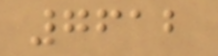7612
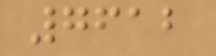7612
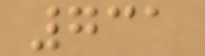731
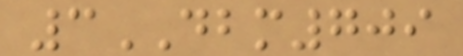3DBM709
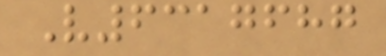V6317687
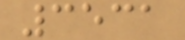3531
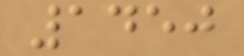1450
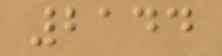2144
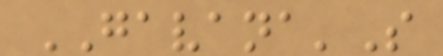GAVANA'S
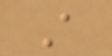A
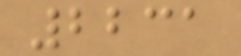2231
